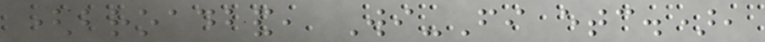(broadband, Wi-Fi etc.),
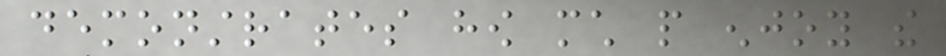demonstrates how much people enjoy the
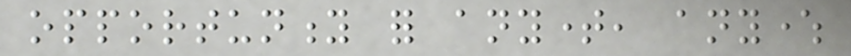opportunity for anytime, anywhere
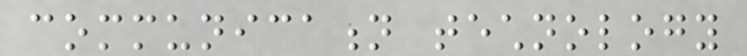communication technology
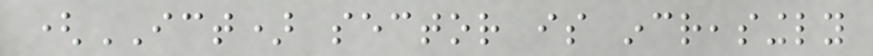(ICT) sector is increasingly
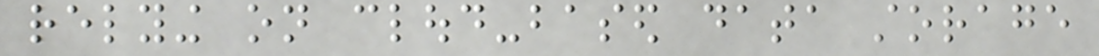relying on cloud-based data storage
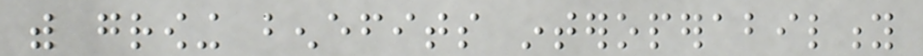with growing benefits interoperability
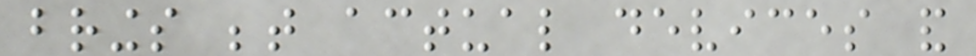brings between actual devices and
